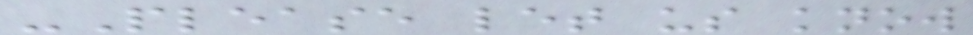-Please let us know
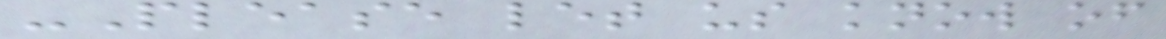-Please let us know of
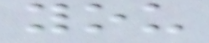you
